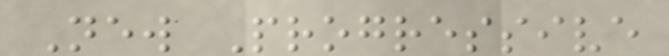New Progressive
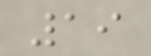19
